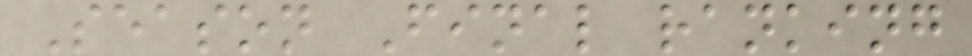Season Final ranking
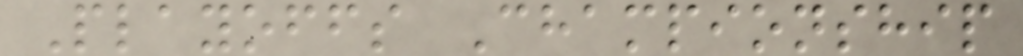Playoffs Championship
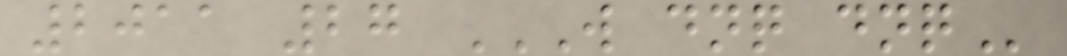2011 27 W DNQ DNQ
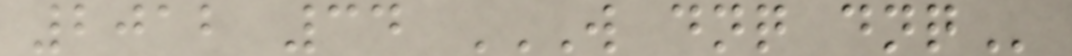2012 34 W DNQ DNQ
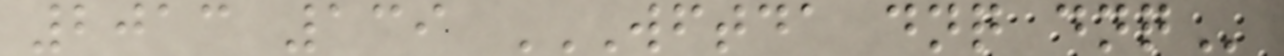2013 139 WFTDA DNQ DNQ
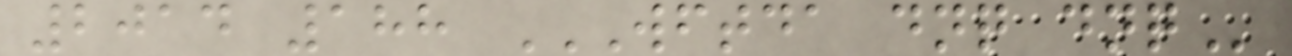2014 188 WFTDA DNQ DNQ
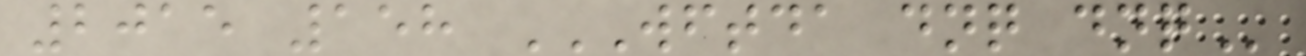2015 158 WFTDA DNQ DNQ
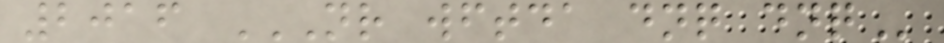2016 NR WFTDA DNQ DNQ
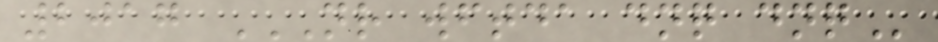2017 NR WFTDA DNQ DNQ
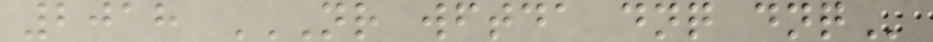2018 NR WFTDA DNQ DNQ
